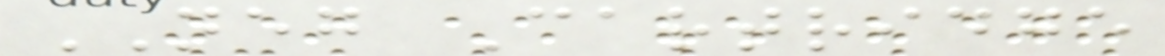NEG Cartridge
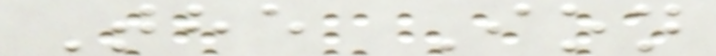The Ion
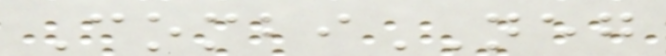CombiNEG
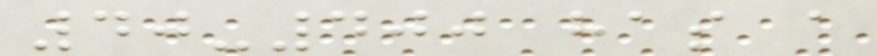40-400 has a
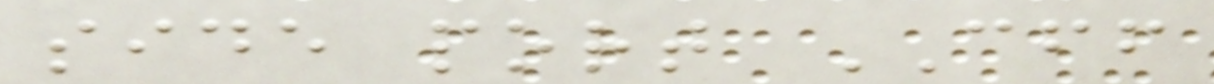side port CFF
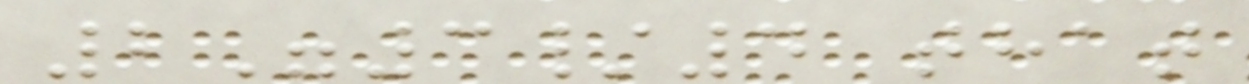2"3/4 that
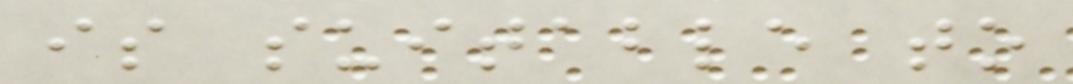is suitable to
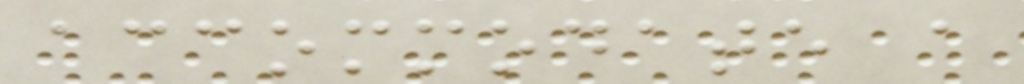accommodate a
